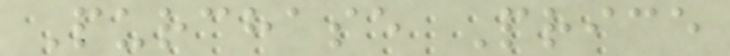Purchase Price
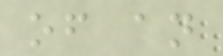of an
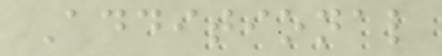Additional
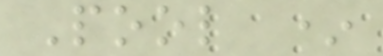Pool *
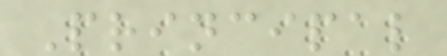Principal
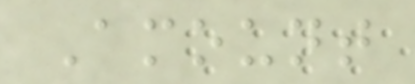Amount
